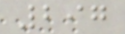297
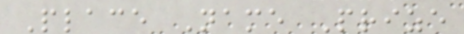Place Name Prize
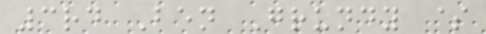3rd Ben Grundy $
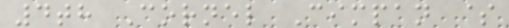4th Cornel Cimpan $
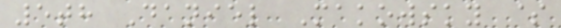5th Daniel Makowsky $
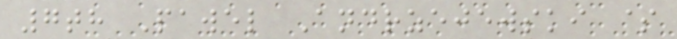7th Pawel Andrzejewski $
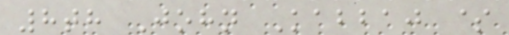8th John Kabbaj $
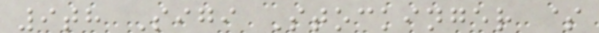9th Sigi Stockinger $
